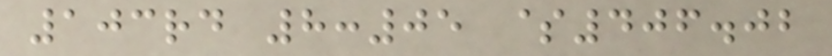103rd 8:05 $406.02
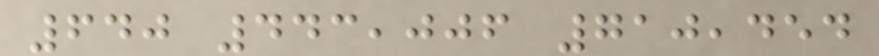640 443,006 710,454
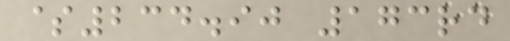$234.90 173rd
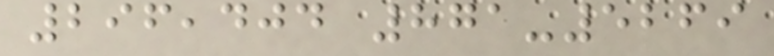296,404 871-5269
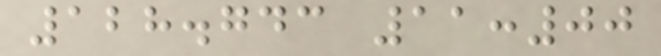128.743 11:00
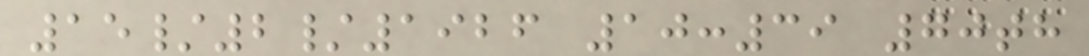15/2/1926 10:39 70th
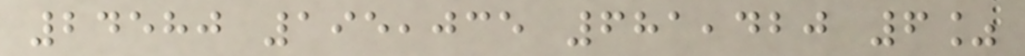24580 195,035 681,420 6%
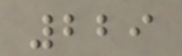229
